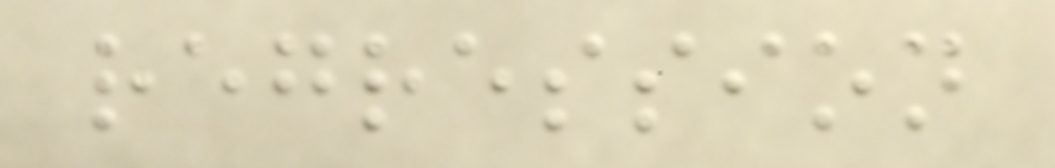regression
